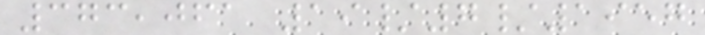373,061 19/7/1957
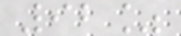92%
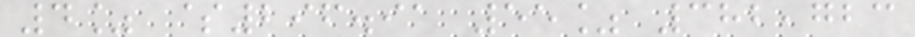4% $296.91 55% 382,723
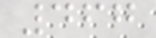467
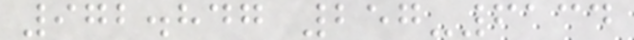972.847 257-6134
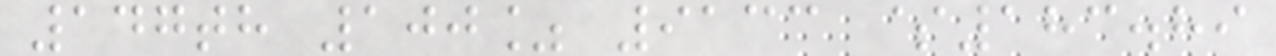147th 100% 9133 $183.89
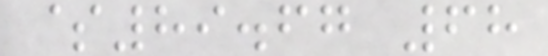$89.67 68
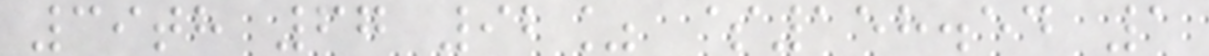39th 67 92% $158.54 1
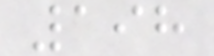198
